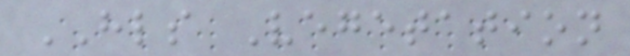HLS Vegetation
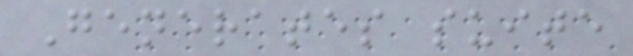Generates suite
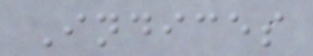Indices
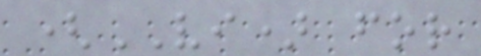(VI) for
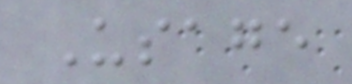Usage
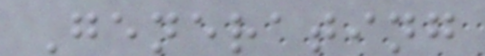Generating
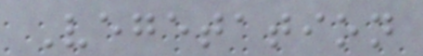Vegetation
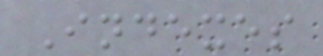Indexes
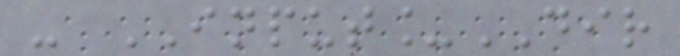- INPUT_DIR
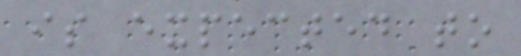is expected to
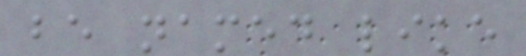be named like
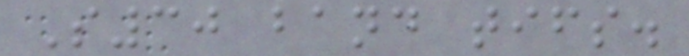S30 band tifs.
